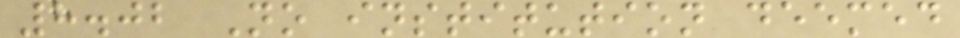8.02 No institution deemed
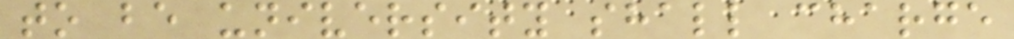to be university shall charge
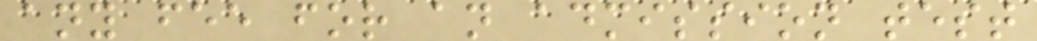any fee for an admission test
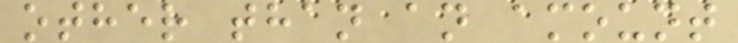other than an amount
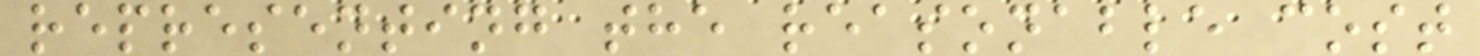representing the reasonable cost
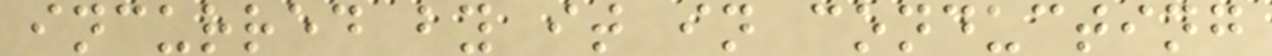incurred by it in conducting
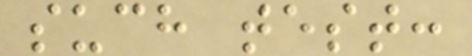such test:
